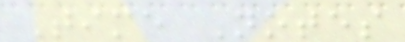Time Notes
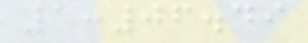1:06.49
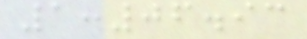1:06.93
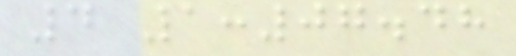4 1:07.48
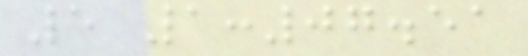5 1:07.51
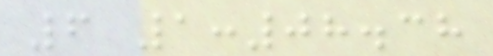6 1:08.38
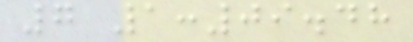7 1:09.48
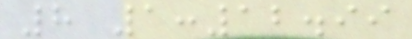8 1:12.99
